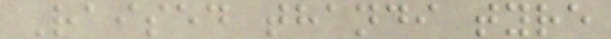Raised thandi tyre
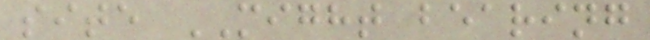site MIGHT bearing
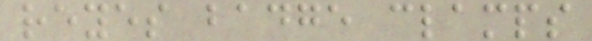reyes badge clamps
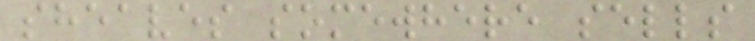sheaves somewhere sells
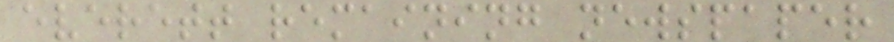everett remaining newspaper
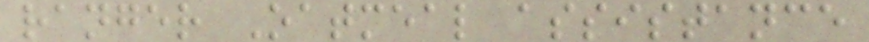ranger Oatmeal assistance
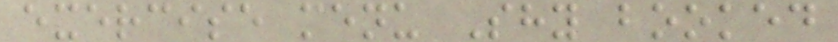exercise menu Shy booked
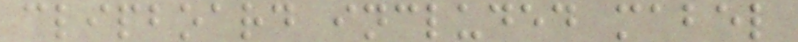clipboard included mabel
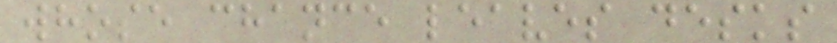whose chance leaves desks
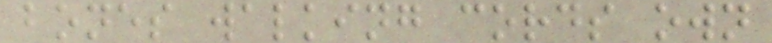bones walking cords own
